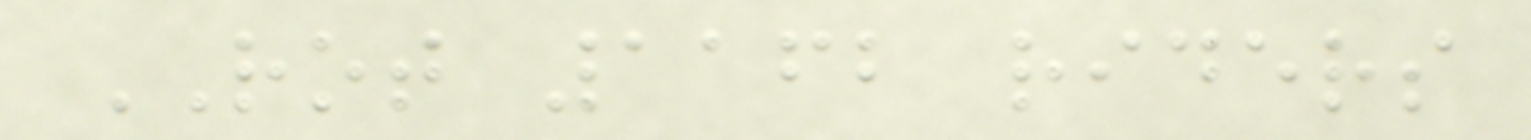ROT 1162 riders
